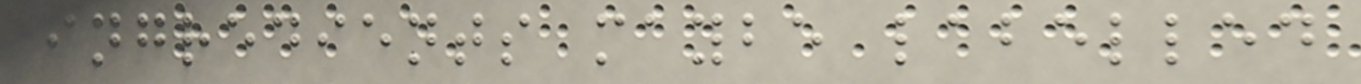ingredients maybe labelled
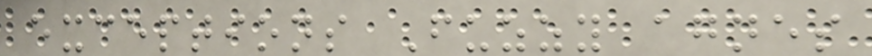exceptions Fuzzy agnes
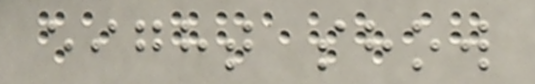eight show
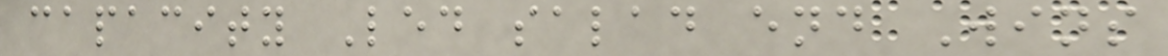capacity Led salad end Wins
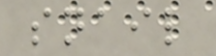snail
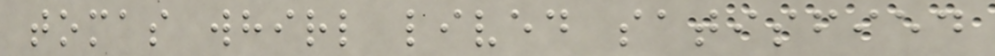tomas whirl lived satisfied
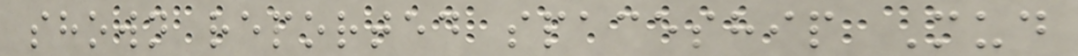shown reported spaceship Mud
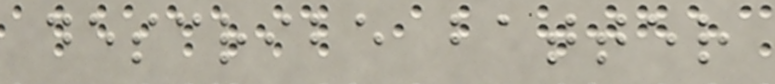describe batter
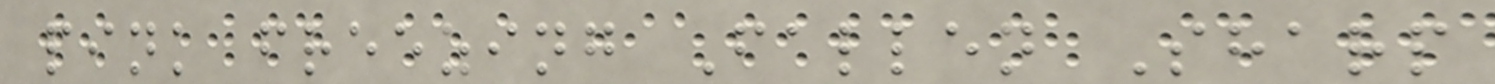pink freezing Fallen Sharp
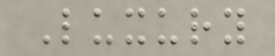Luxury
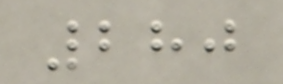280
